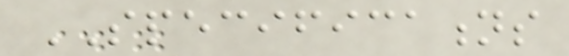SPECIFICATIONS
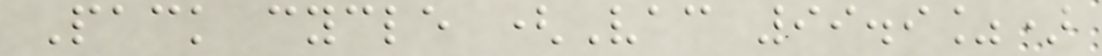Pack cycle (Vac 99.9%)
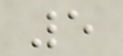5
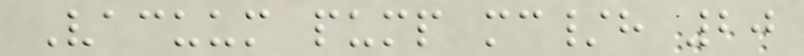Vacuum pump mc/h 20
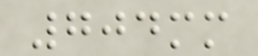704mm
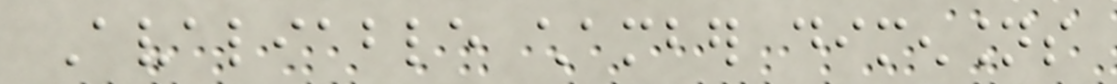Avaliable chamber dimensions
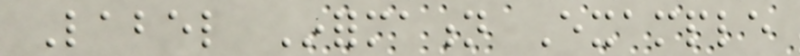Label Information Example
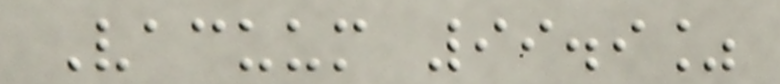Vacuum 99.9%
